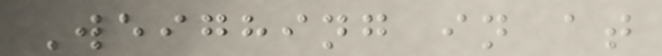Weighing in at
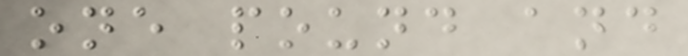one pound and
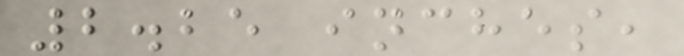2.25 inches,
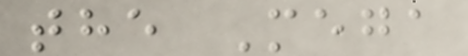the Mega
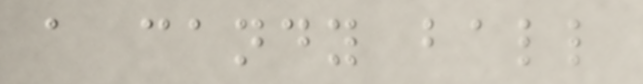a candy ball
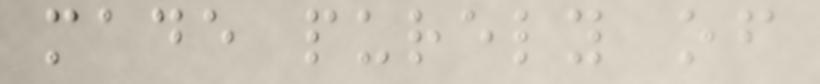made purely of
